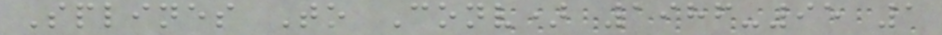Splines To Conv) 1986-95 1
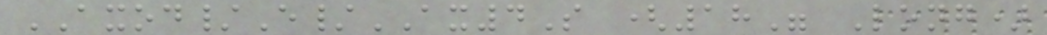AXOD/E/AX4S (18" Long)
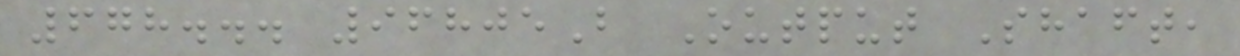678... 96805B Output Shaft,
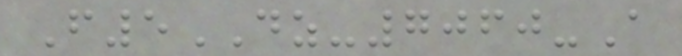F5DZ-7060-A
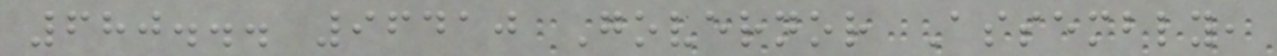680... 96410 Governor Assembly,
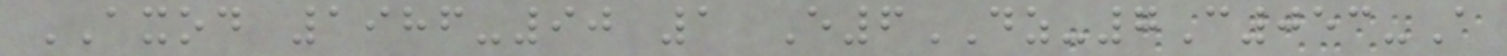AXOD 1986-90 1 E6DZ-7C053-A
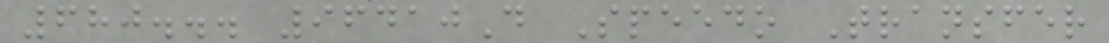680... 96410D Speedo Transfer
